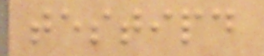testipd
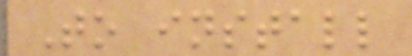To install
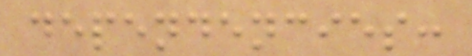dependencies:
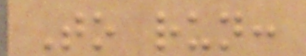To run:
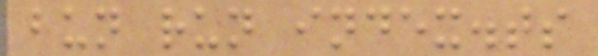bun run index.ts
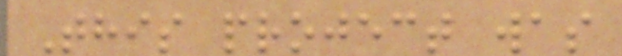This project was
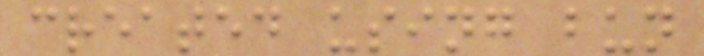created using bun
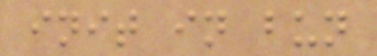init in bun
